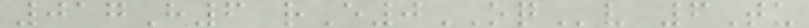017H6 rE0OQv 6Tu
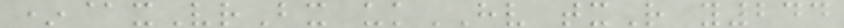*@xVrBx ukHV txR y244
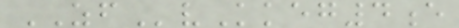ZFvKkeg4e
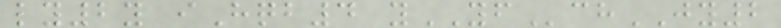ly2y iHqb4 yYFchJY2
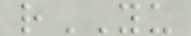rYU
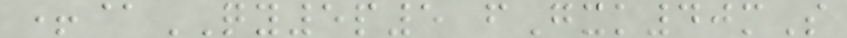+@QY5p5 fGxk40mS
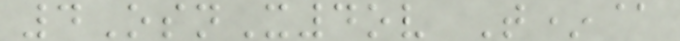4OsnX4ov T*@
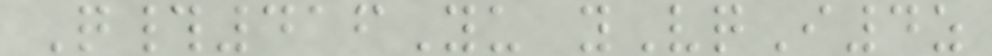Q#416Yu yVqI4z
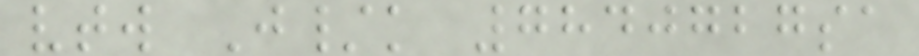vtw J/k 7840727sa
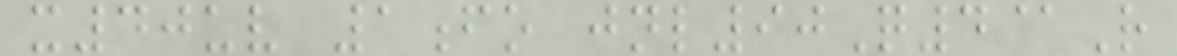x40uv 1fo jnl90Q4@R
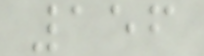156
